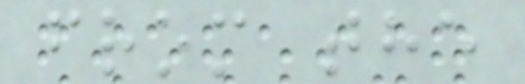from the
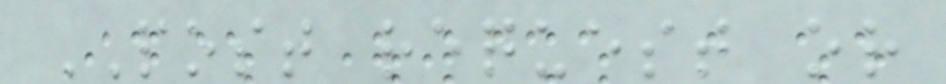POST request or
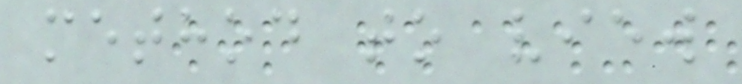method to view
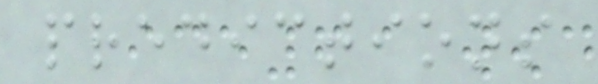predictions
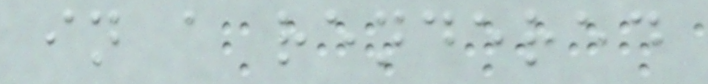in a rendered
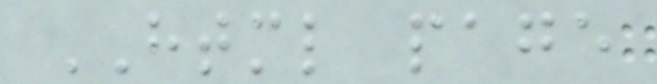HTML page
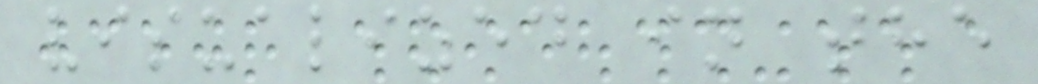visualized in the
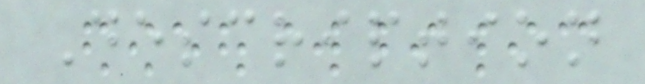Description
